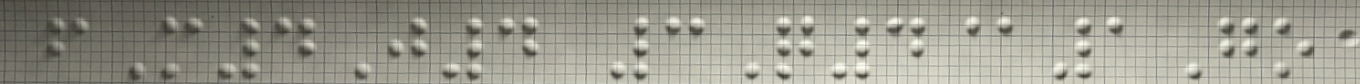fM4J4 3Q4@1Go
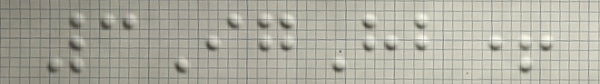3IgHb+
